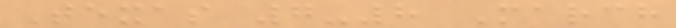Texas 7-8 March
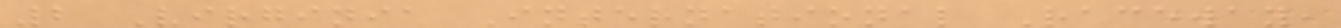2 Virginia International Raceway,
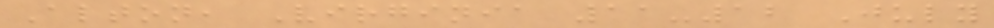Alton, Virginia 11-12 July
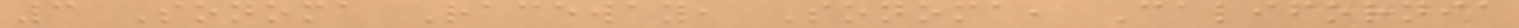3 Sonoma Raceway, Sonoma, California
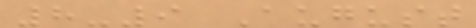8-9 August
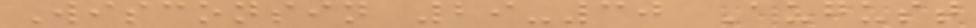Wisconsin 29-30 August
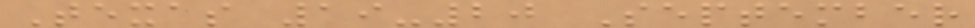Texas 19-20 September
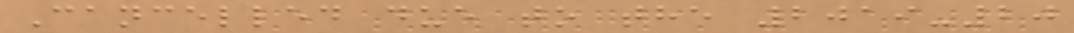Cancelled due to the 2019-20
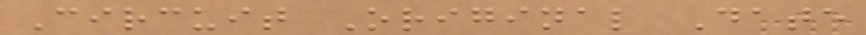Circuit Original Date
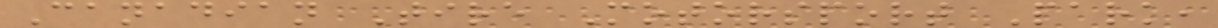Canadian Tire Motorsport Park,
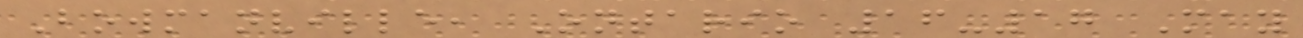Bowmanville, Ontario 16-17 May
